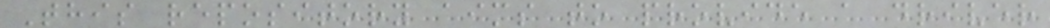This repository aims to provide a driver
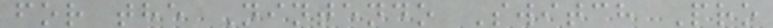for the Nintendo Switch Pro
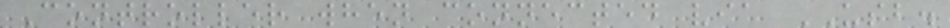Controller when connected via USB.
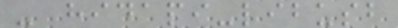- hidapi-libusb
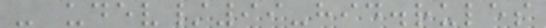- udev/99-hid.rules
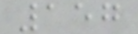157
